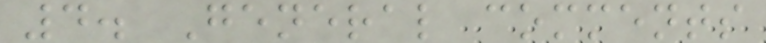4. General comments
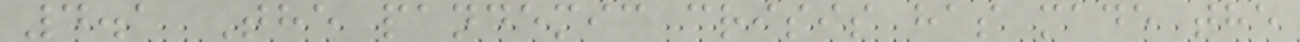4.1 The pandemic crisis has made the
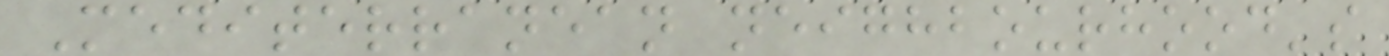Mediterranean neighbourhood's
